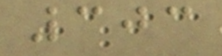303
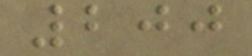200
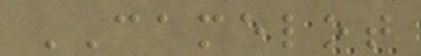CAMELOT
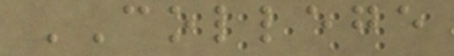COLLEGE
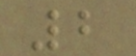2
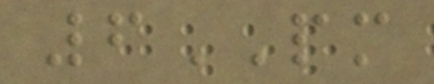6PM
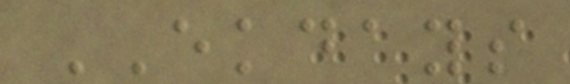EKDAYS
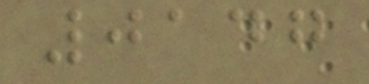0147
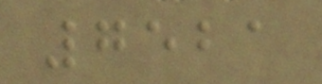7521
